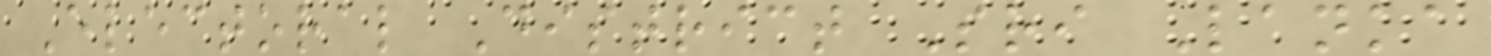Electoral District Sri Lanka
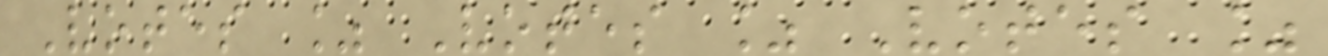Votes % Votes % Votes %
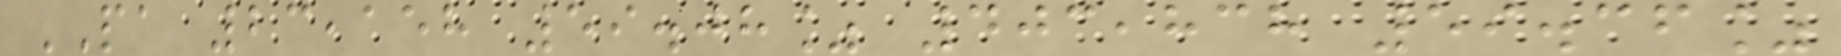PA 23,158 59.08% 403,838 59.36%
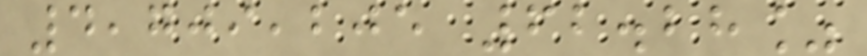4,709,205 62.28%
